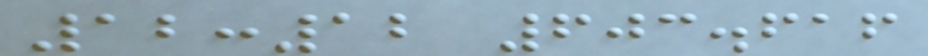12:12 603.616
